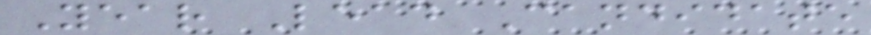Year Lead Candidate
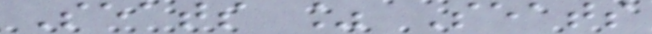Seats % Seats
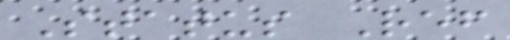Status Ref
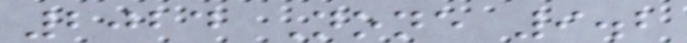2024 None 9.2
